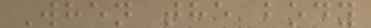When the body
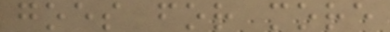goes for more
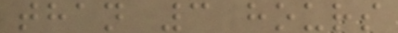than 3 hours
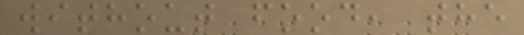without food, the
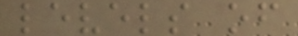levels of
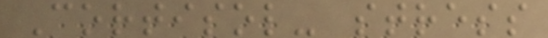Cortisol- stress
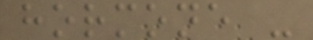hormone -
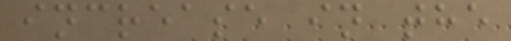increase in the
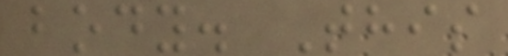body. This
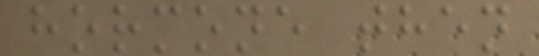hormone then
